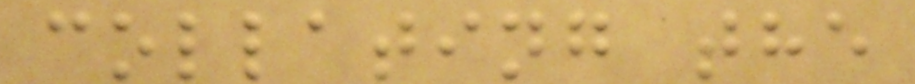collating the
